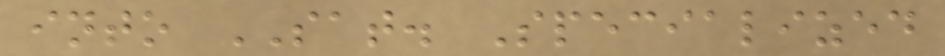into SAT. Specialized
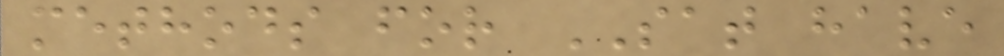methods for SAT have
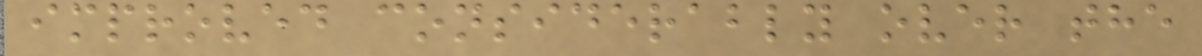improved considerably over the
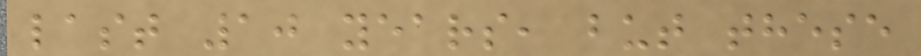last 10 years, but these
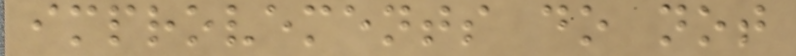improvements do not
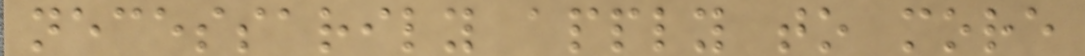necessarily apply to more
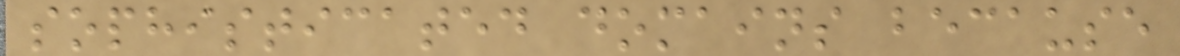sophisticated domains because
